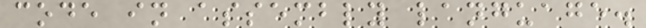code in assembly language.
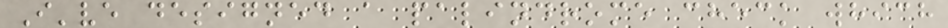I've designed a palindrome check which
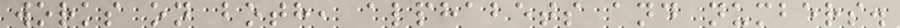works on both, alphabets and numbers.
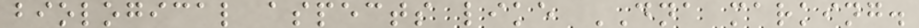biological aspects like DNA marking.
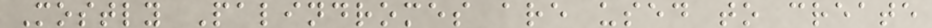Mostly Palindromes are used to create
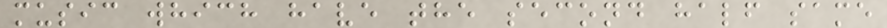music which have the second half same
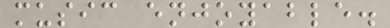music enjoyable.
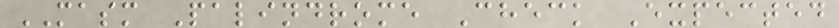MASM Palindrome Check Expected
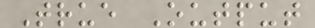True Output
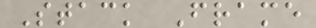Stack Frame
